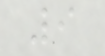9
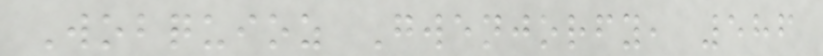Wobquioz Gwenjorfy, 586
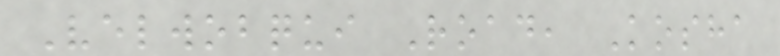Velwobqui Road, Kosha
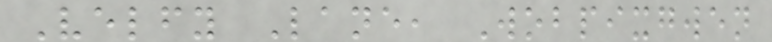Velfy Lane, Wobpixgwen
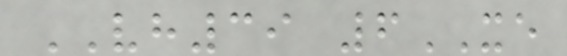VH39 6XE
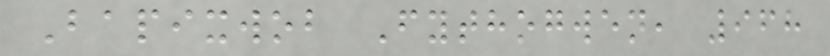Bapixwob Fythogwen, 968
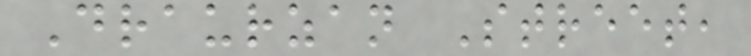Draurzan Street,
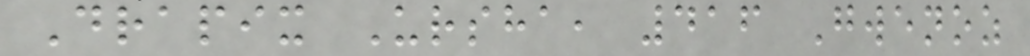Drapix Ursha, 416 Gwenoz
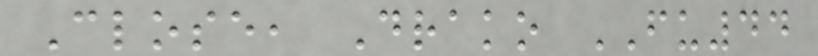Close, Drako FU44
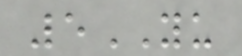5YU
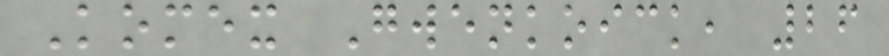Komex Gwenkoick, 26
